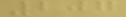207
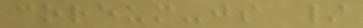coreum-js /
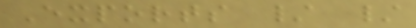Exports / /
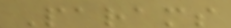Params
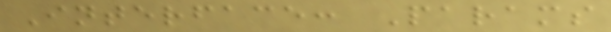Interface: Params
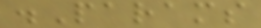.Params
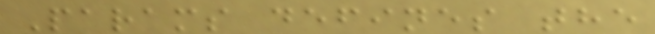Params defines the
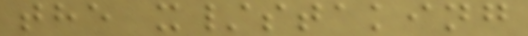the x/staking
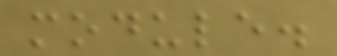module.
